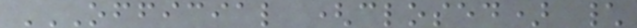OFFICIAL (CLOSED) \
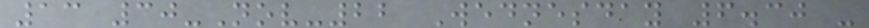13 30-Nov-22 Wednesday 6.30 -
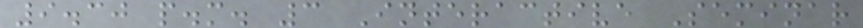9.30 p.m. 3 Interactive Seminar
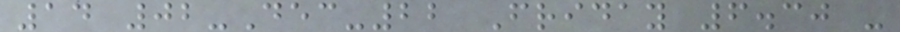14 02-Dec-22 Friday 6.30 -
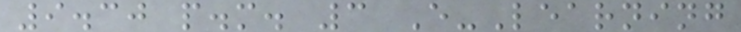9.30 p.m. 3 E-Learning
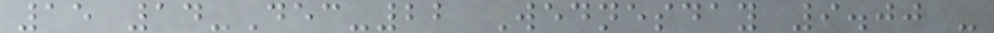15 14-Dec-22 Wednesday 9.00 -
